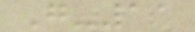G-11
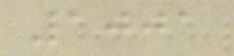1001
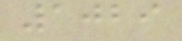1029
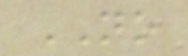NO
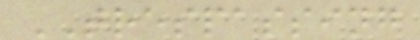TRESPASSING
